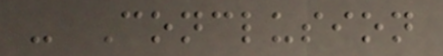- Conclusion
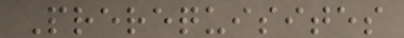Prerequisites
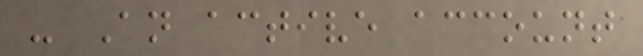- An active account
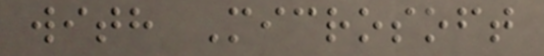with Microsoft
